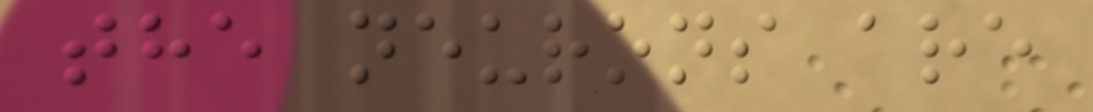the neurons are
